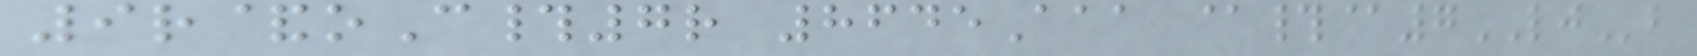9r&oC#7r 8645Aaa @#@7LJb
